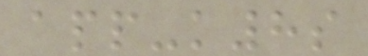app-k8s
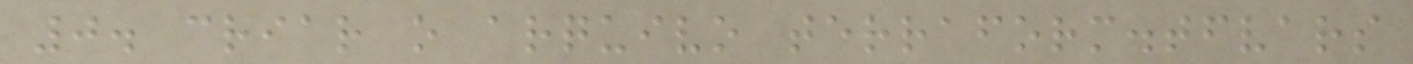0. criar o arquivo terraform.tfvars
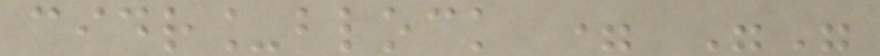cidr_block = ""
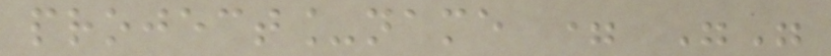project_name = ""
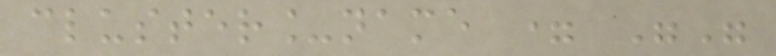cluster_name = ""
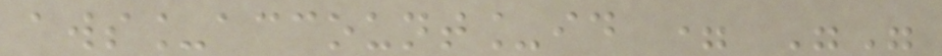aws_account_id = ""
